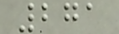271
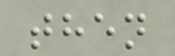then
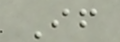If
